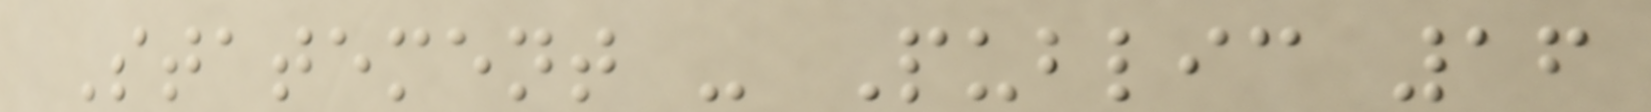Statement - Public 16
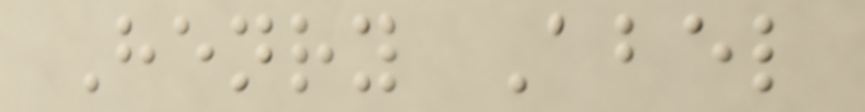Henry Abel
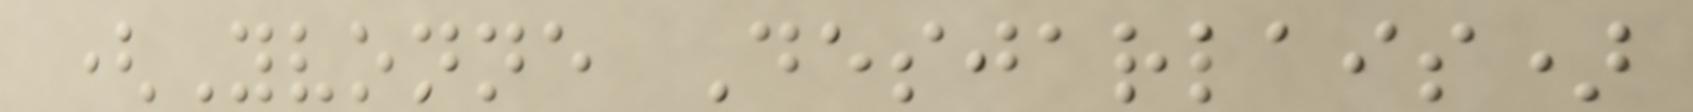(Yvonne Desjarlais)
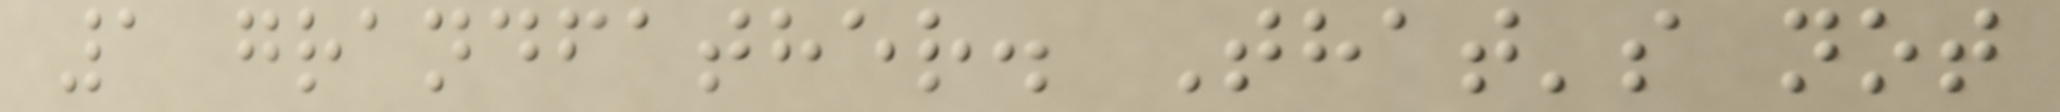1 grandfather. That's not
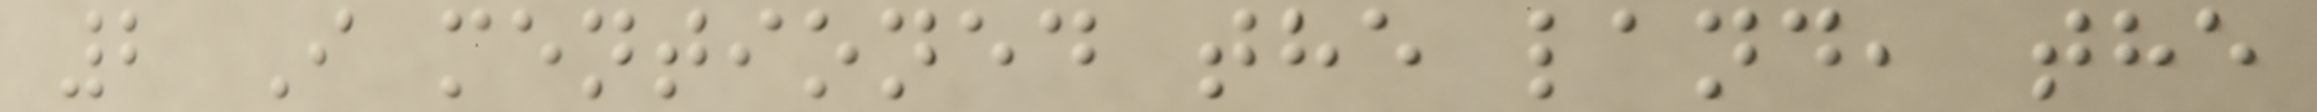2 I mentioned the land, the
